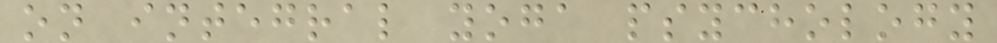on integral yoga psychology
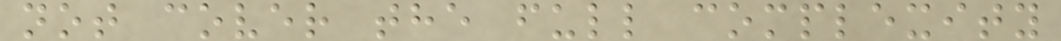not cover the full complexity
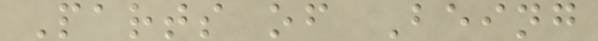Parts of Being
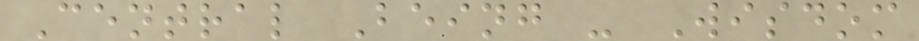Central Being - Wisdom
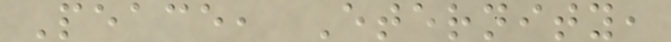Peace, Eternity,
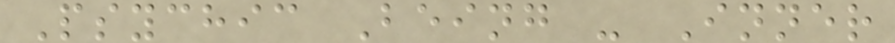Psychic Being - Inner
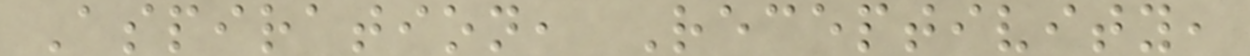Aspiration, Receptivity,
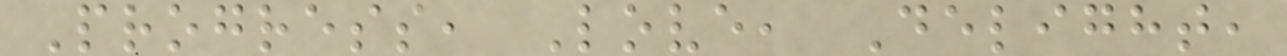Progress, Love, Delight,
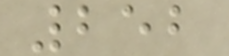252
